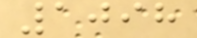1098
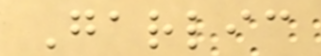Garlic
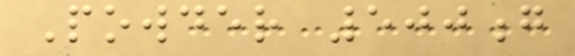Powder 500g
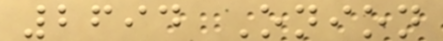2694 Onion
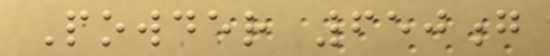Powder 650g
